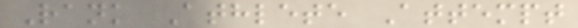Rank Athlete Attempt
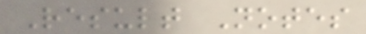Result Notes
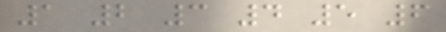1 2 3 4 5 6
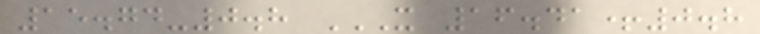15.74-0.8 X 16.41+0.8
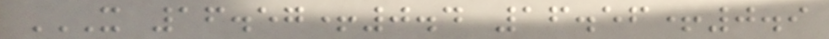X 16.57+0.4 16.56+0.9
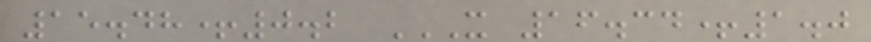15.48+0.2 X 16.34+1.0
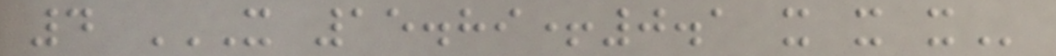4 X 15.89+0.1 X X X
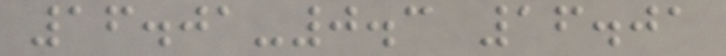16.01-0.3 16.01
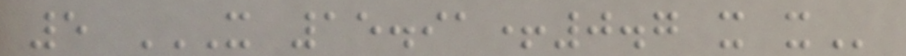5 X 15.91+0.7 X X
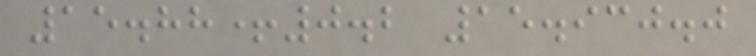15.88+0.2 15.930.0
